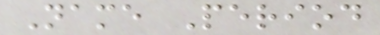Name Period
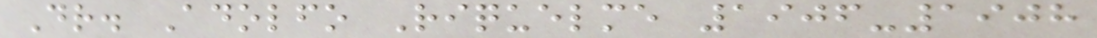Dr. Adolfo Riquelme 1906-1908
